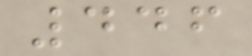446
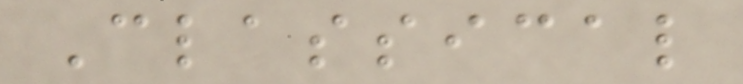Classical
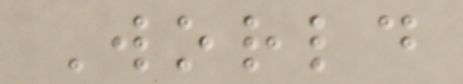World
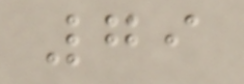79
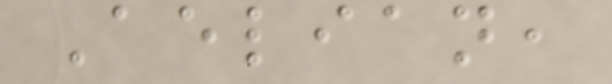Aelian,
